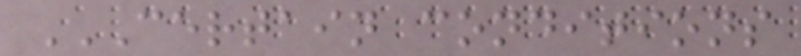CERTAIN CONDITIONS
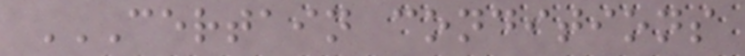CERTAIN CONDITIONS
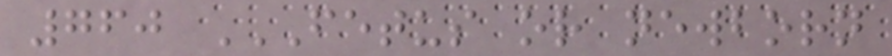760 FETUS OR NEWBORN
